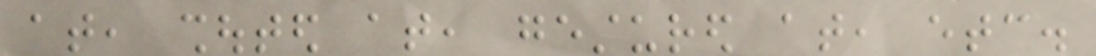at, shouted at, gestured at, etc.
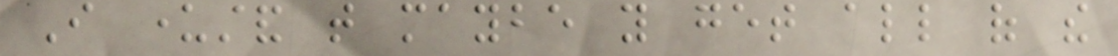I understand that maybe you get all of the
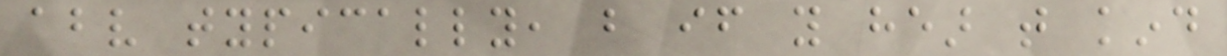above typically, but if you hear that kind
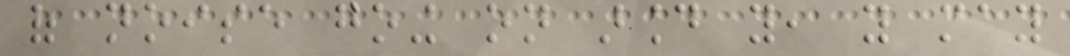of noise going on around you, you may
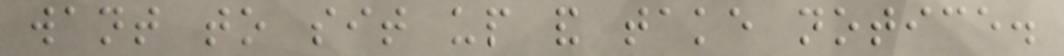want to sit up and take notice.
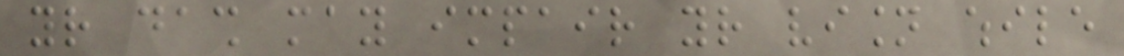your dash may impair your vision while
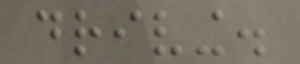driving.
